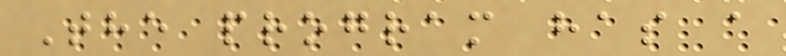The program has a
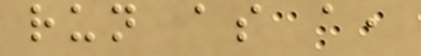run as a,
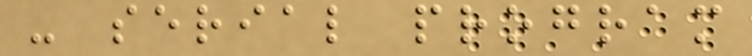- serial program
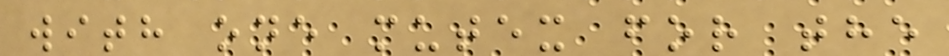with one mutex for the
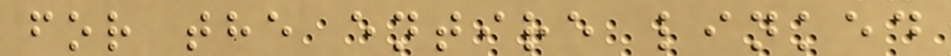for the entire linked
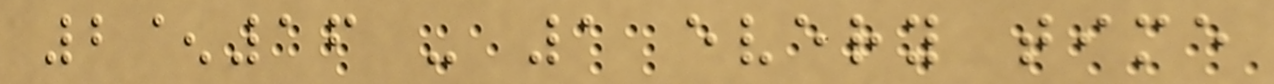2^16 - 1 every time
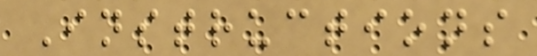Instructions
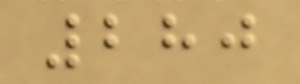280
